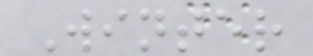Winter
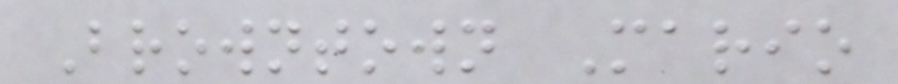Browntown Mario
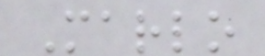Marlo
